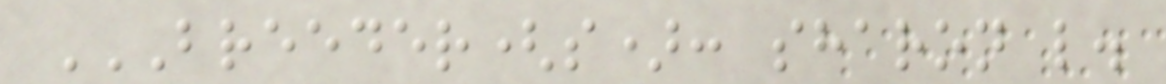BREEDER(S): SHARON L.
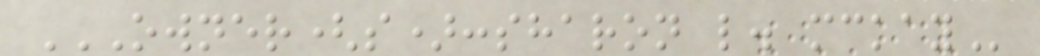OWNER(S):SHARON L. MCKAY
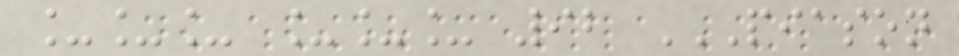___ ___ 92 PIASON
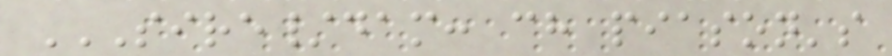SIRE/DAM: CH PIASON'S
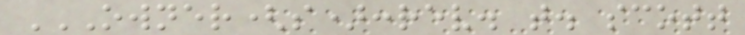OWNER(S):REV. T. SCOTT
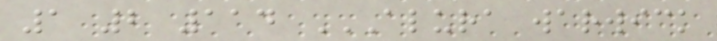1 2 114 ALURA WARWICK
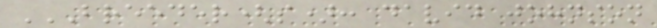BREEDER(S): DAVID JOHNSON
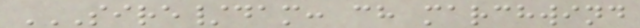SIRE/DAM: CH MARCHWIND
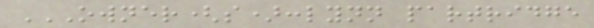OWNER(S):LYNN PARTRIDGE
